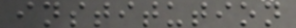institution
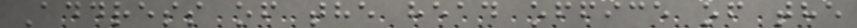Address of the head office of the
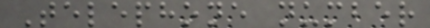Telephone number
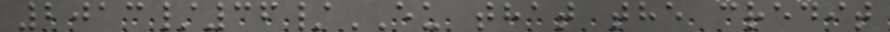2013/36/EU that the credit
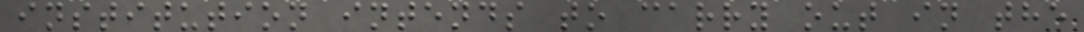institution intends to carry out in the
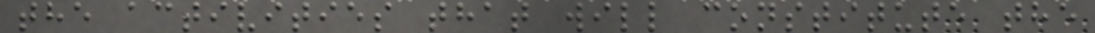the activities that will constitute the
